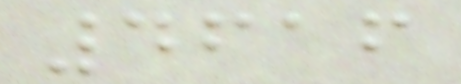4616
